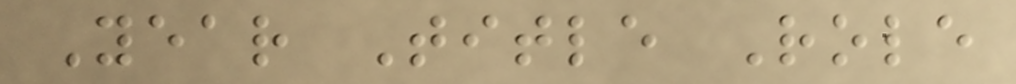Year Title Role
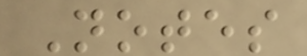Notes
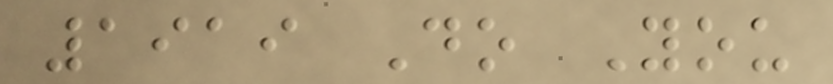1919 Do You
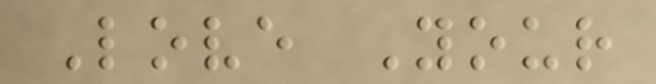Love Your
